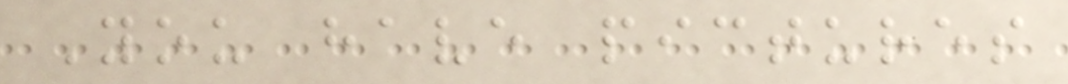You have pictures
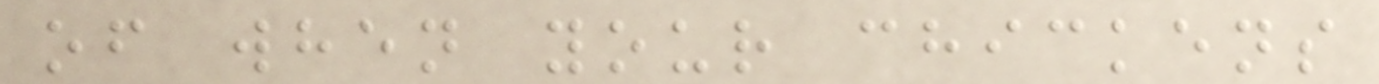of when your chickens
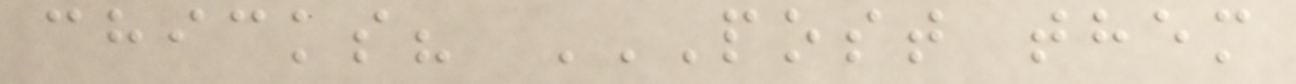chicks? POST THEM
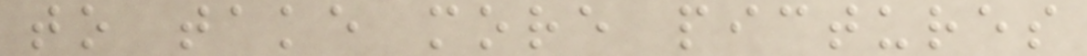to take more pictures
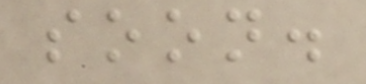soon.
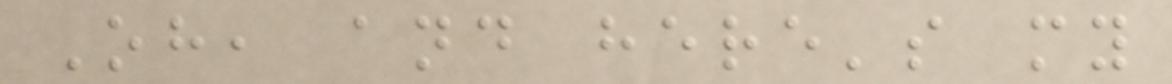Oh, and here's my
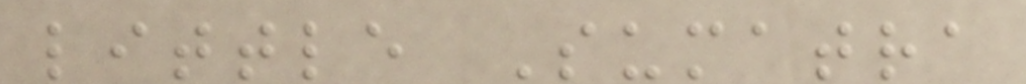little Sumatra
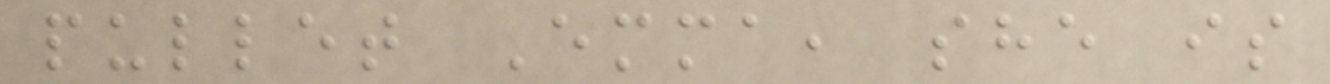pullet Emma, she is
